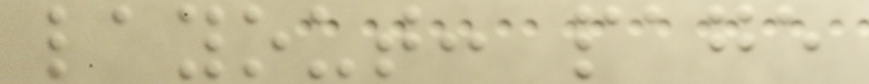layout: page
